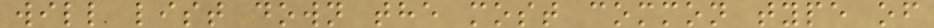will list down the most common type of
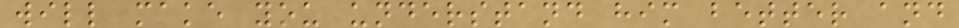will make you understand him better and
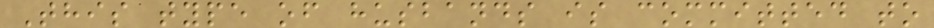This type of husbands is committed to
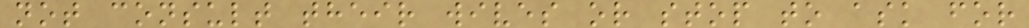not consult their wives or stop to ask for
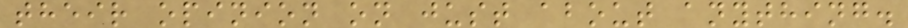their opinion on just about anything.
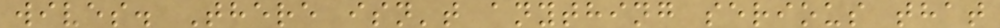wives. There isn't anything serious that
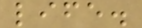life.
